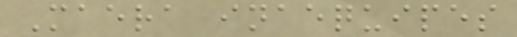Maera inaequipes
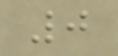0
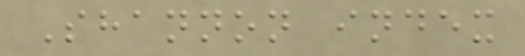Shannon index
